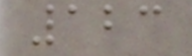123
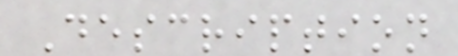Description
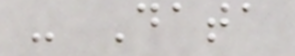- Data
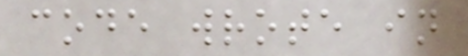code wrote in
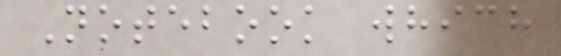Notebook which
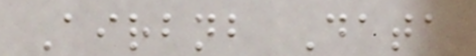Airbnb Data
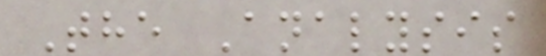The Analysis
